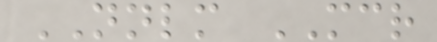NNLM MCR
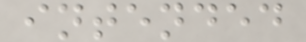intended
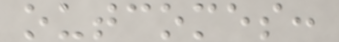outcomes:
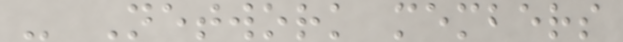- Network members
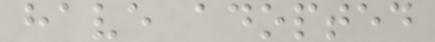have adopted
